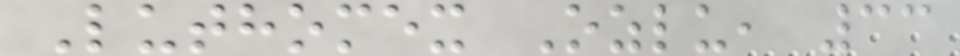Luthomex Ozlu, 33
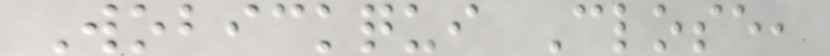Wobickqui Close,
